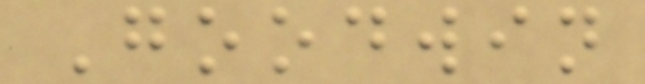Goodwin
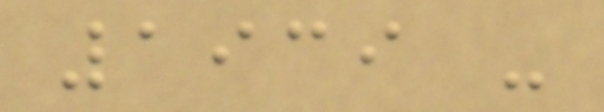1939 -
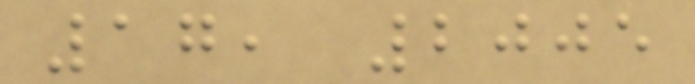17, 2005
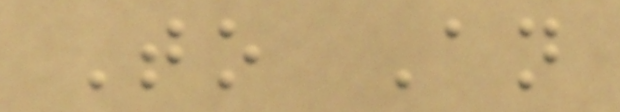To An
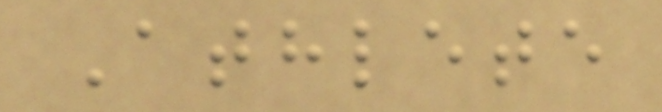Athlete
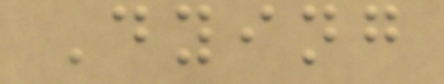Dying
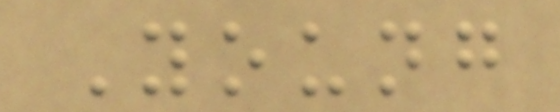Young
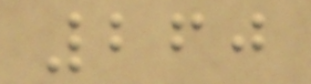260
